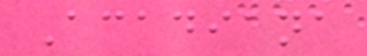Acadiana
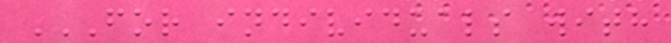FOR INDIVIDUALS WITH
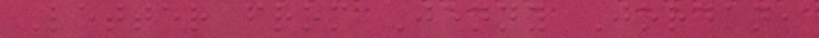Letter from Jenny Jordan,
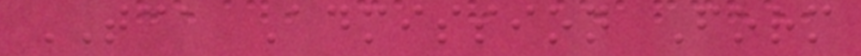TCA Admission Form
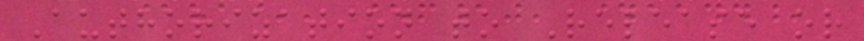Authorization to Release or
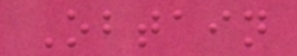Obtain
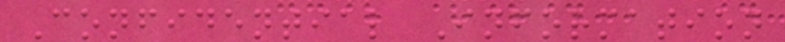Confidential Information
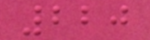220
